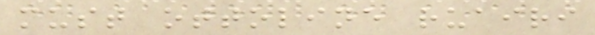must ottoline ruairi
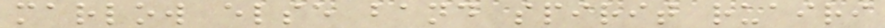marlow else band spirit ruairi
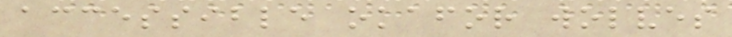accessible okafor wolves
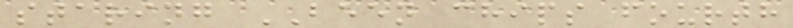staring BEEN chips fourth
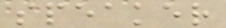speaker
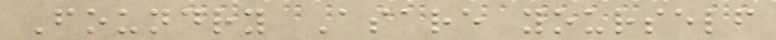Foundry Asare yourself
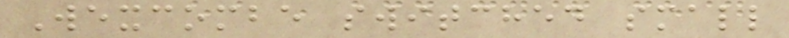Wexcombe switched small
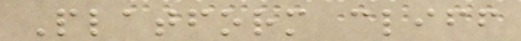Platform cliff
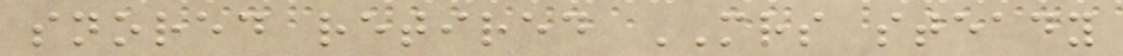snored retired MRS steady
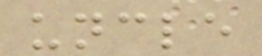uncle
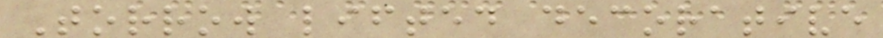Torrow lifted decorative
